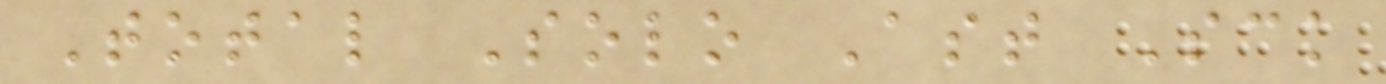Total Solo Ast Sck
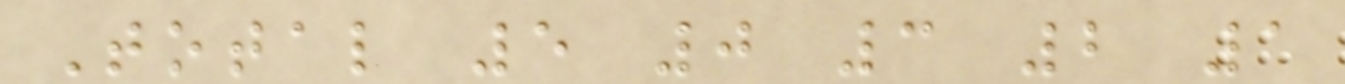Total 5 0 3 2 1
